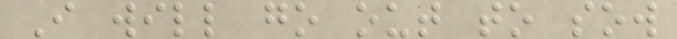I will go out to sow
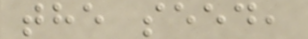the seed,
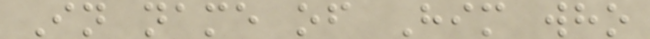In name of Him who
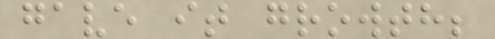gave it growth;
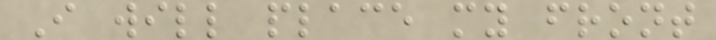I will place my front
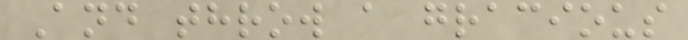And throw a gracious
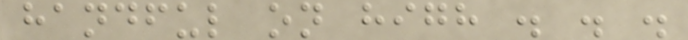handful on high . . .
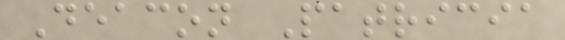Deacon Patricia
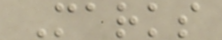Marks
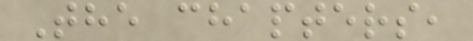The chapters,
